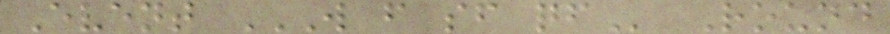Event W F SF QF Round
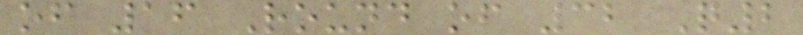of 16 Round of 32 Q2
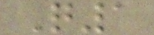Q1
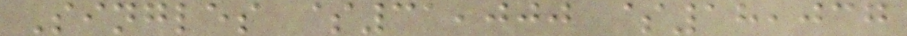Singles $31,000 $18,037
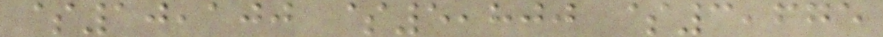$10,100 $5,800 $3,675
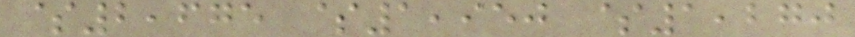$2,675 $1,950 $1,270
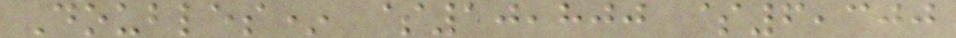Doubles* $10,800 $6,300
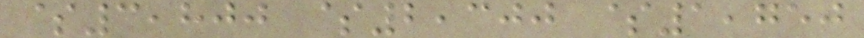$3,800 $2,300 $1,750
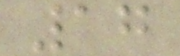17
